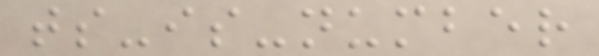ts-is-number
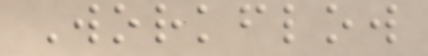Workflow
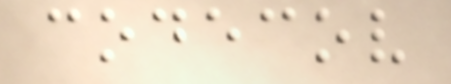codecov
